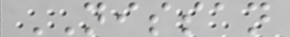NISSAN
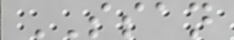SSAN
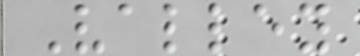Valley
